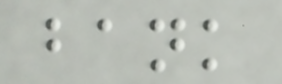bank
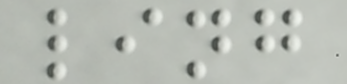ling
